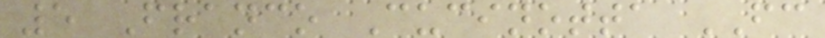5 Franco Cucinotta FC
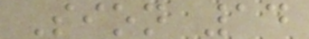Sion 14
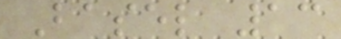Basel 13
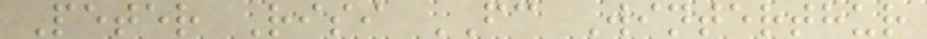Peter Risi FC Winterthur
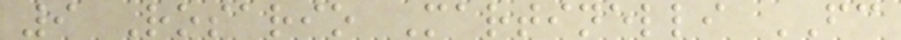9 Rosario Martinelli FC
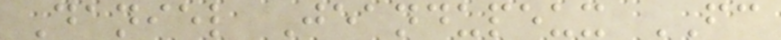Daniel Jeandupeux FC
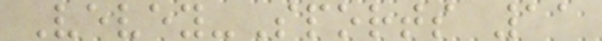Vevey-Sports 11
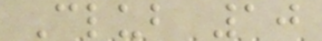Club 10
